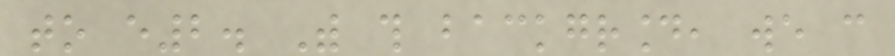to e2. With this background, we can
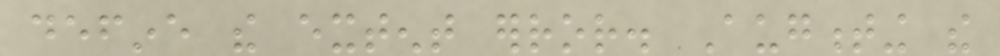define the extent error. Augmenting the
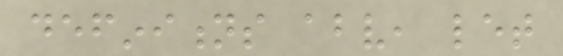definitions above, let
